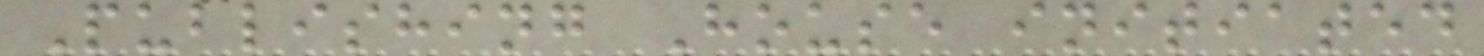Publishing House initiated
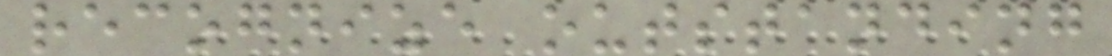recognize outstanding
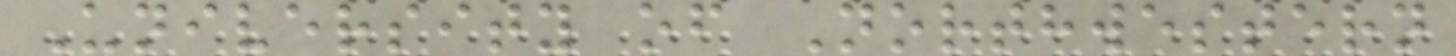University of Northwestern
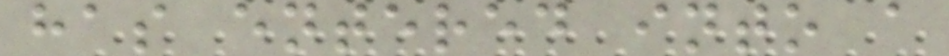has entered into a
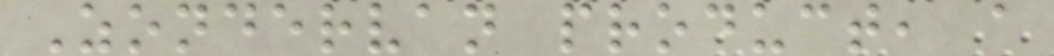Zondervan product, a
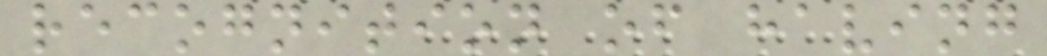recognition of having
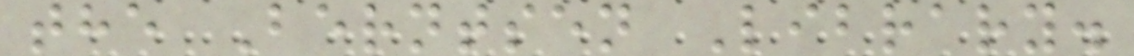the Berntsen Library.
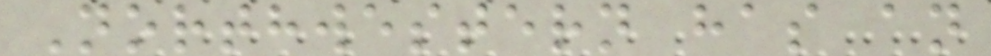Northwestern has an
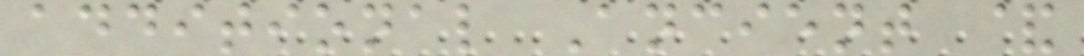additional Ancient &
